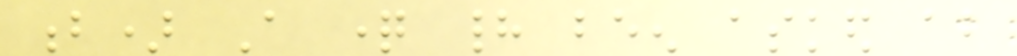b) A question had been asked about
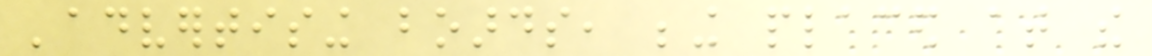'advertising boards, being placed at the
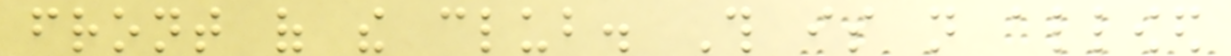front of the club. This is not allowed
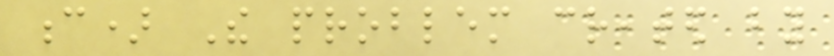c) The problem created by
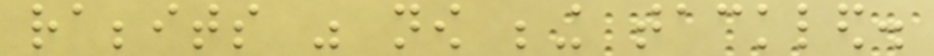rabbits was now being tackled.
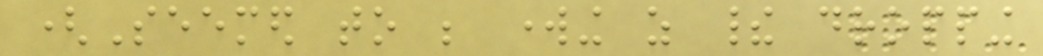(Seemed to be working as their dropping
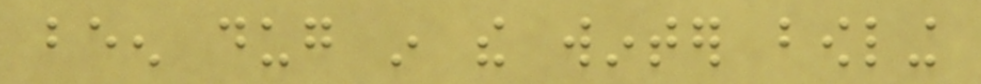been dug in the winter bowling
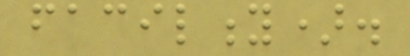facility).
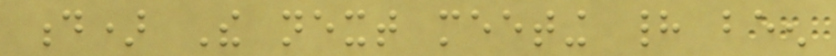d) The next meeting had been
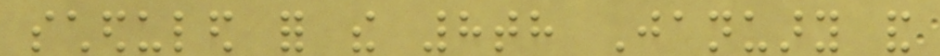scheduled for the 8th January and
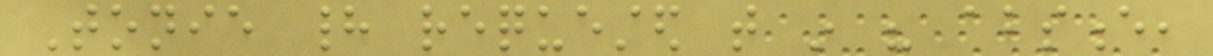Tonie had requested that in his absence,
